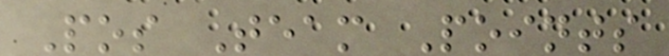Pos Team Points
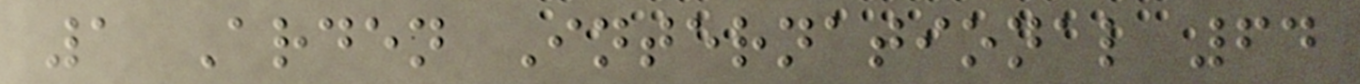1 Arden International 64
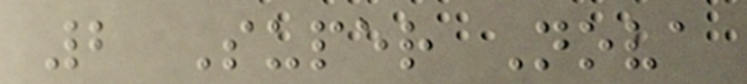2 Super Nova
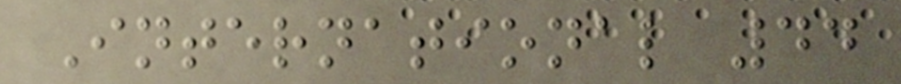International 44
